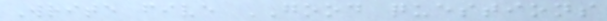Write five GOOD questions
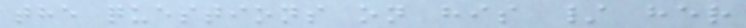the questions on his / her
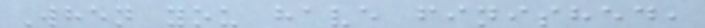When you have finished,
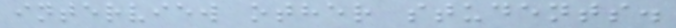interview other students.
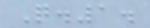Q.1.
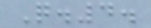Q.4.
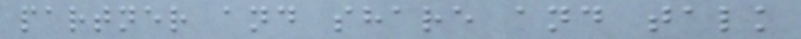partner and share and talk
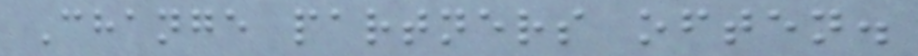Change partners often.
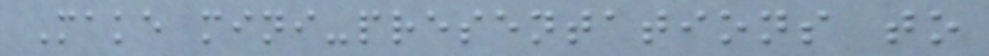Make mini-presentations to
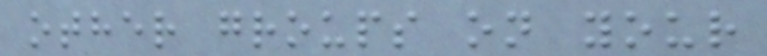other groups on your
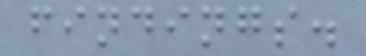findings.
